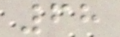68
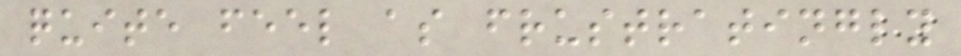quite feel as frustratingly
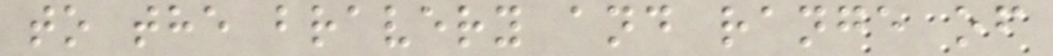to the bravery and range of
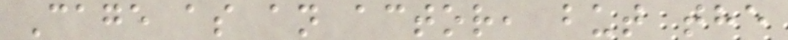Cage as an actor, but the
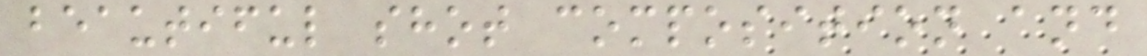beautiful shot composition and
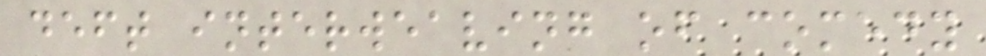deft interweaving of comedy
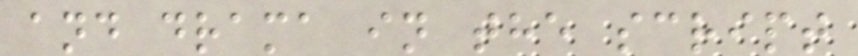and drama in the script
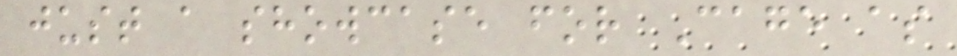just a showcase for Cage as
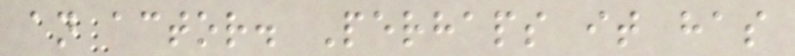an actor. Perhaps it has
